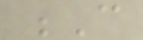C
